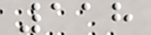118
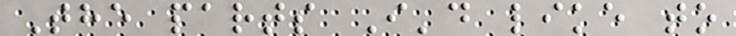The parts I'd like to
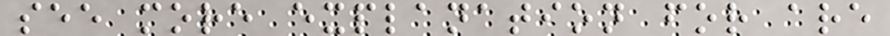see more explanation for are
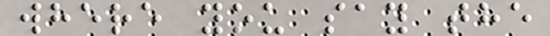where you say the
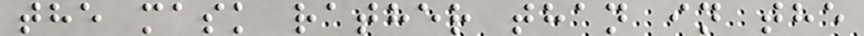the mask rather than in the
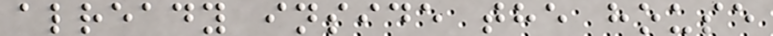already inside the house
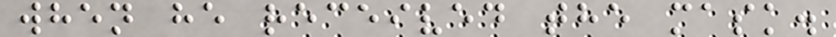when he received the mask.
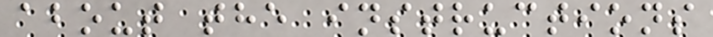about the instructions
